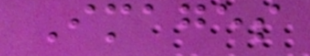Images
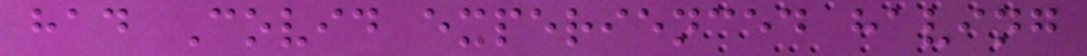had Covid experienced having
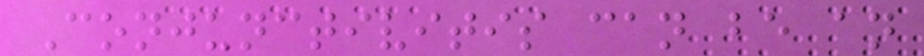Conjunctivitis can be an
